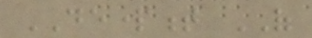DEPARTMENT OF
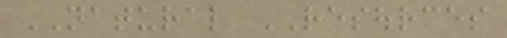NATURAL RESOURCES
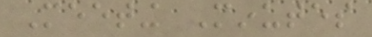Meeting Minutes
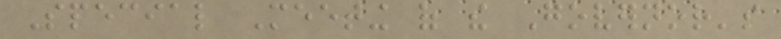Special Meeting of the Governor's
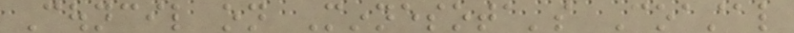Council on Minnesota's Coastal
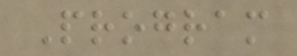Program
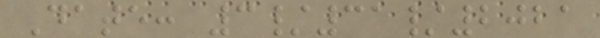Date: 3/31/2021
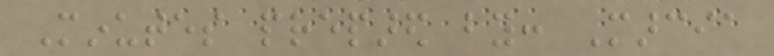Minutes prepared by: Marcia
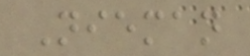Nieman
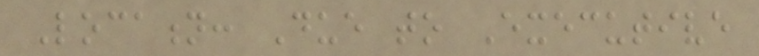Location: Due to Executive
